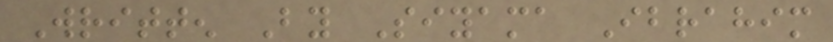Written By Siyama Ibrahim
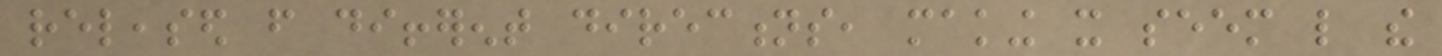released from different directions, making it seem like the
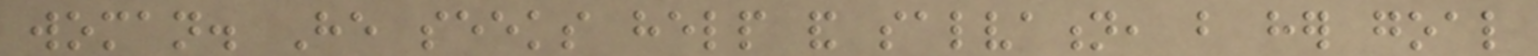woman. He seeks help and salvation, but her goal
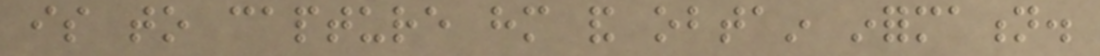is to capture him and obtain information.
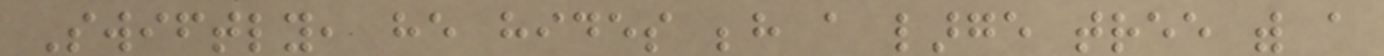Swiftly, he hides behind a large tree with a
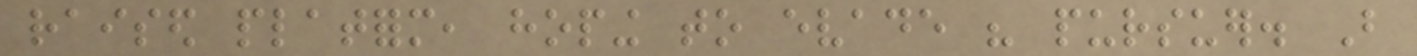raised platform, hoping to evade his pursuer. But
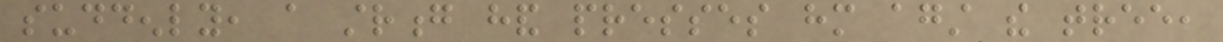suddenly, a strong hand presses him against the tree,
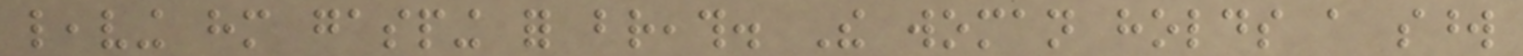leaving him gasping for breath. The woman holds a sword
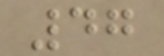47
